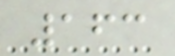163
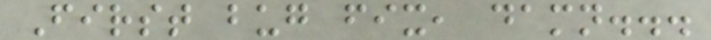First bug fix, damn...
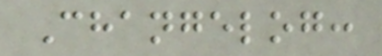Changelog:
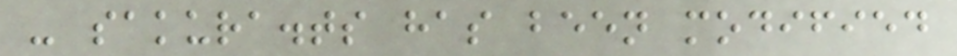- sakura.ts has been modified
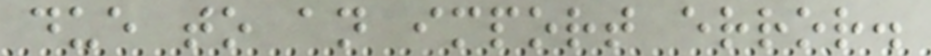due to an import error.
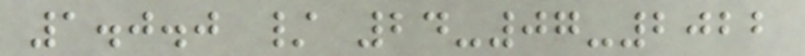1.0.0 / 24-07-2022
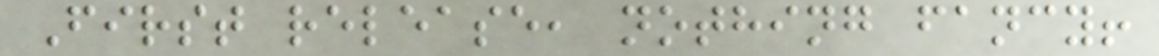First release, nothing fancy!
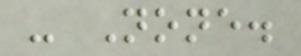- None.
